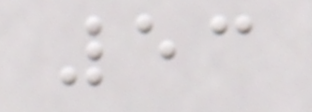53
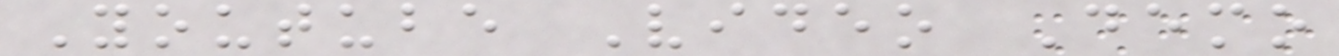Youtube Video Demo
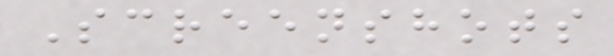Screenshots
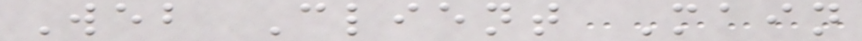Web Client Main
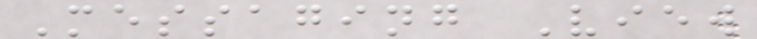Messaging View
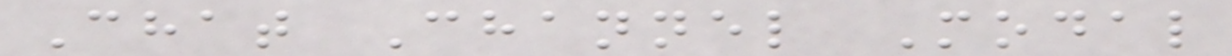Chat Channel Modal
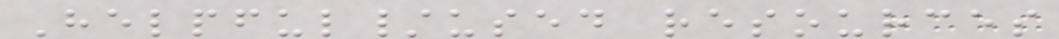Helpful/used resources
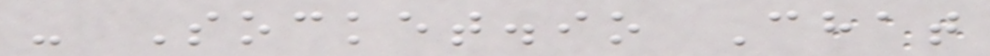- Socket.io Chat
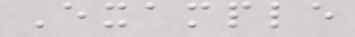Example
